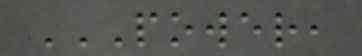POWER,
